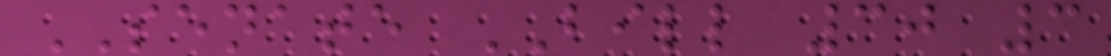SENATE BILL 30 3
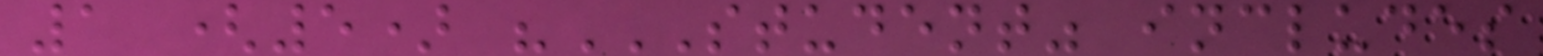1 (5) "STUDENT" INCLUDES
